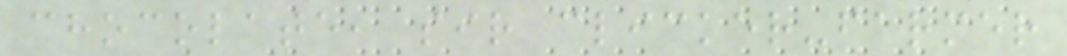chocolate, sir clicker-farmer
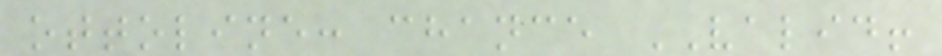ottoline: chance VALID!
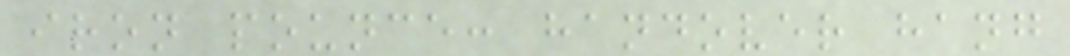iron pounce: handover hang
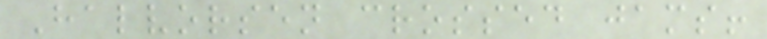Halvorsen crossed jams!
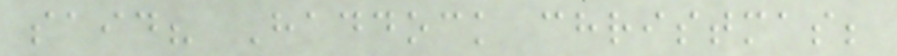said? Haddock christmas;
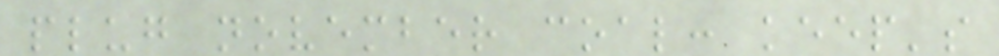plug november coal: keep's
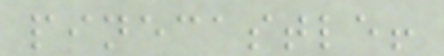pinecastle!
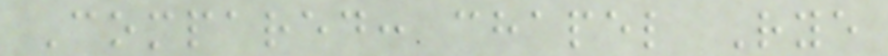Compared: chapel Rye
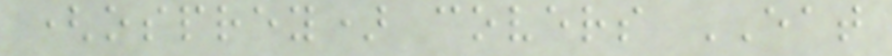(osprey) covers EAT
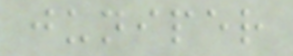juniper
